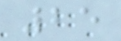25
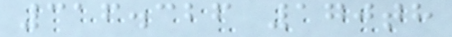316.326 170th
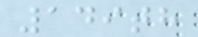149th
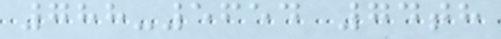788-5654 74th
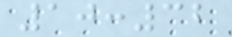10:32
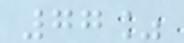77%
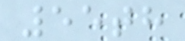55th
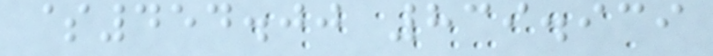$454.00 839.939
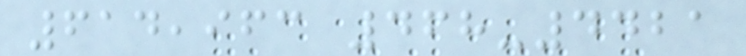614,963 468-4421
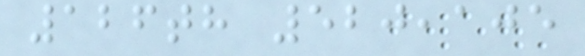126th 520,105
